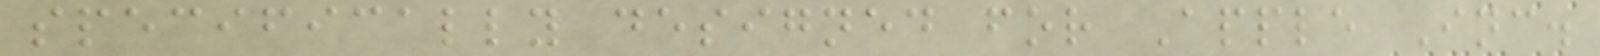specifically designed for Apple Inc.
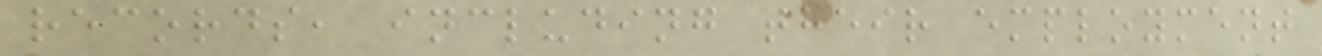records, including their employment
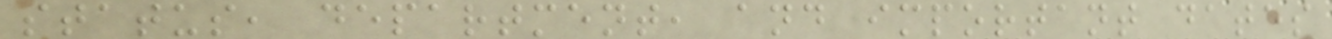status, department, and important dates
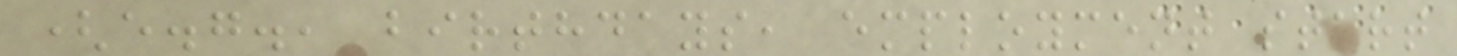(e.g., birthdays, employment start
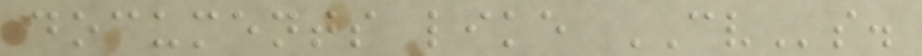documents like CVs.
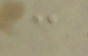c
